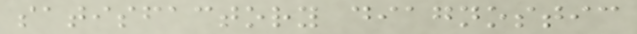satisfactory diagnostic
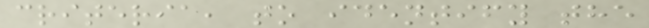criteria, to identify the
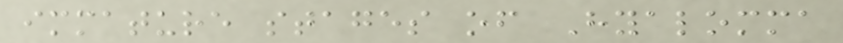immature stages of Hyalomma
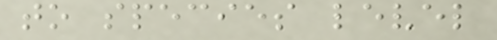to species level
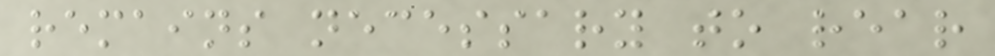remains necessary to rear
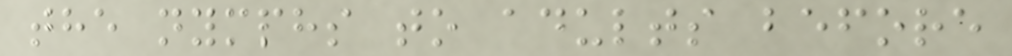the nymphs to adults before
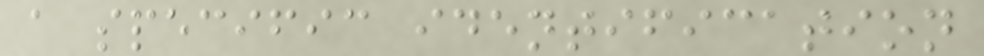a specific identification
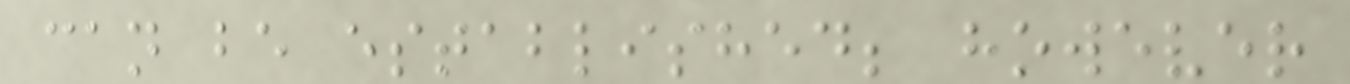can be established; however
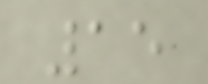15
